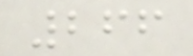266
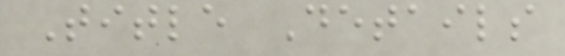Title Details
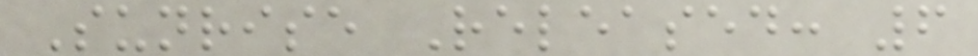Sunrise Released: 6
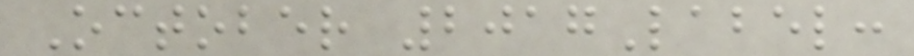October 2017Label:
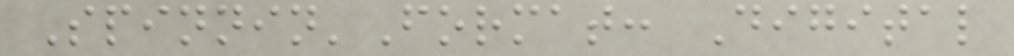Spinnin'Format: Digital
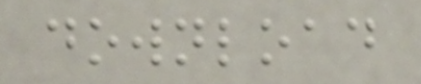download
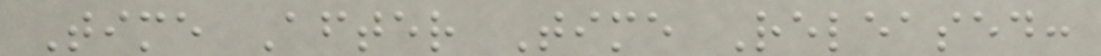Time After Time Released:
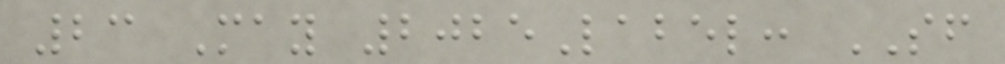23 May 2025Label: SF
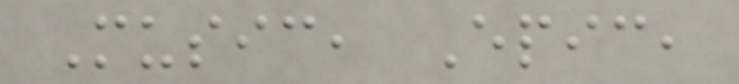Music, Epic,
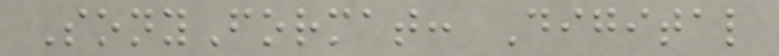SonyFormat: Digital
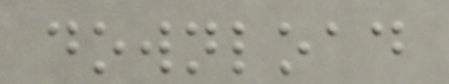download
